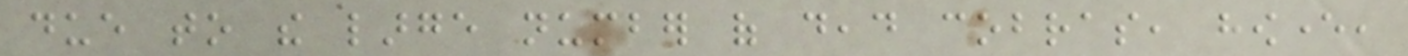due to the large number of dead cobras, however,
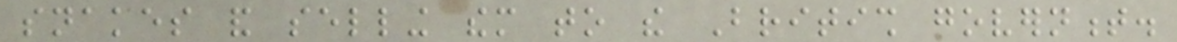snakes and selling them to the British government.
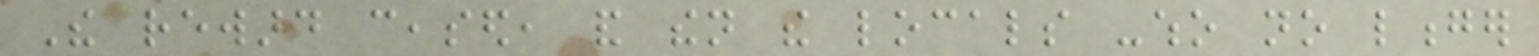The reward ceased, and then the locals -who no longer
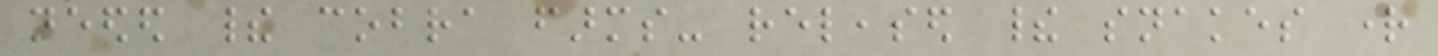needed their cobra farms- released their snakes right
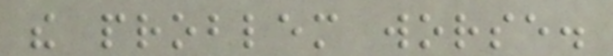the problem worse.
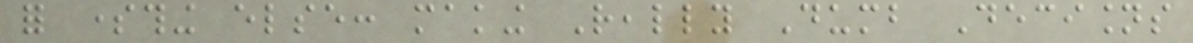for something else: making Really Dumb Decisions
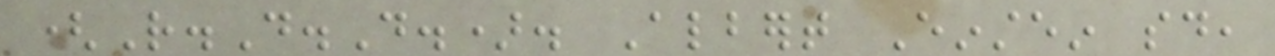(R.D.D.). Albert Einstein said,
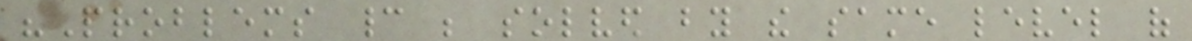"Problems cannot be solved by the same level of
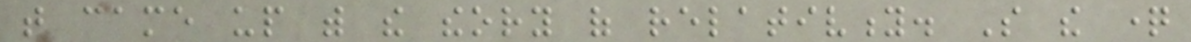that came up with the theory of relativity. So the question
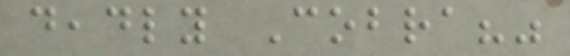deadly Cobra?"
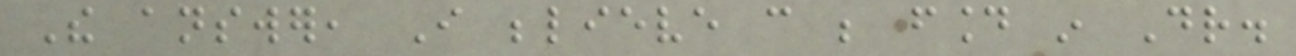The answer, I believe can be found in Dr.
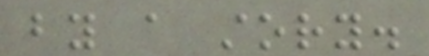by a story.
